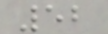52
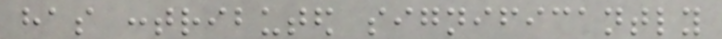has contributed significantly
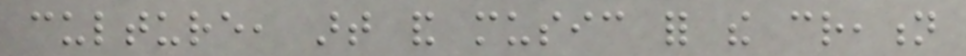culture, art and music for the creation
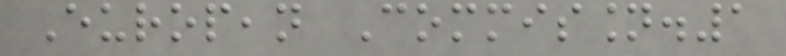European Commission.1
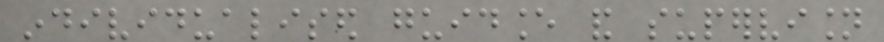individualised guidance and supervision
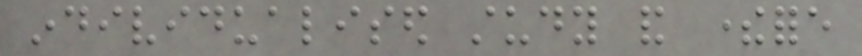individualised study and therefore
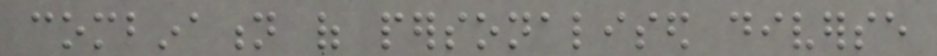combination of personalised diverse
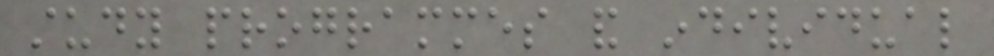study programmes and individual
